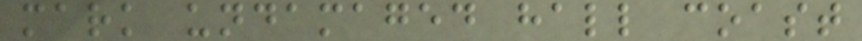mark undamaged hall coast
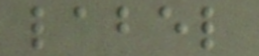label
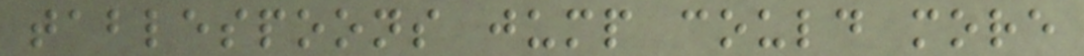tablespoons jump could more
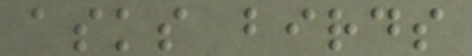asks birds
